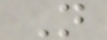N
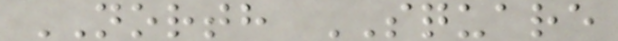NORTH SQUARE
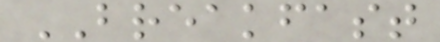BREAKFAST
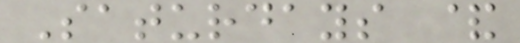Saturdays &
